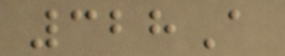328A
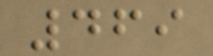469
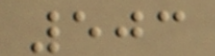503
